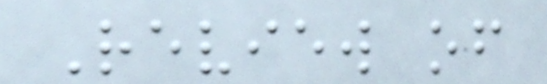Review of
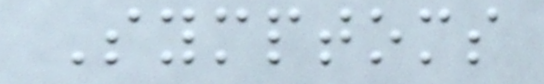Symptoms
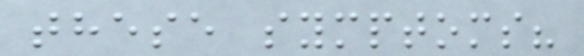these symptoms?
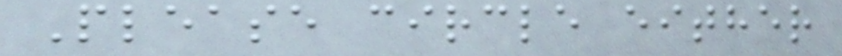Please circle either
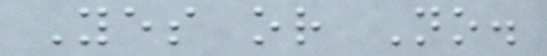Yes or No.
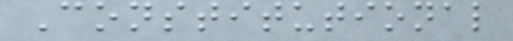Constitutional
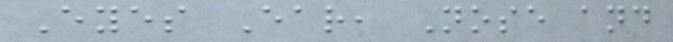Eyes Ear, Nose and
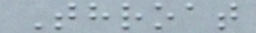Throat
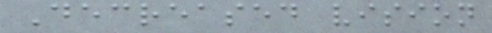Decreased vision
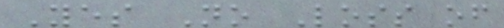Yes No Loss of
